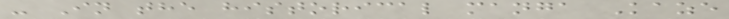- In the historical manga Kaze
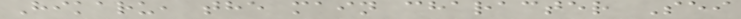Hikaru, the main character Sei
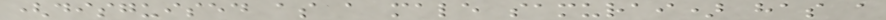(disguised as a male samurai) has a
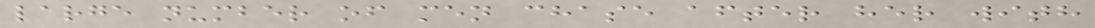large number of men chase after her with
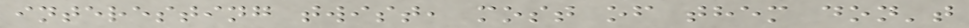interesting twist, most of them don't
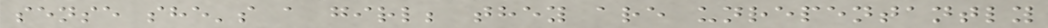sense she's a girl; they are unrepentantly
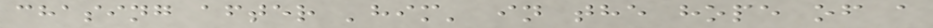chasing after 'him' in the hope of a
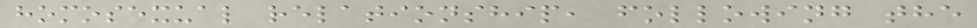homosexual relationship, following the
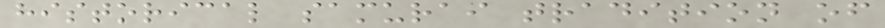historical samurai tradition of
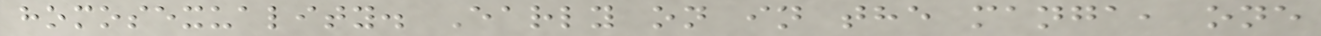homosexuality. Early on in the manga, one
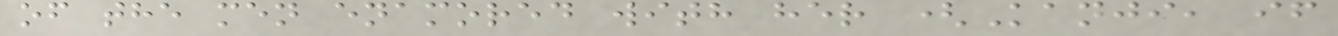of the men enamored with her (Kanji, if
